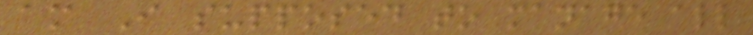am I supposed to manage all
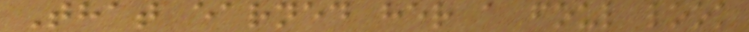That earned her a foul look
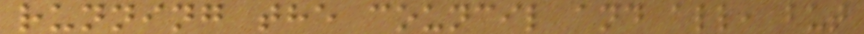running the council and all, but
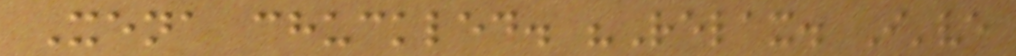Xena chuckled. "Relax. I've
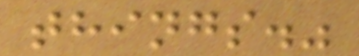things."
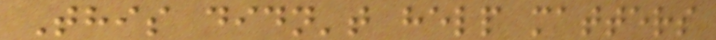This didn't help matters
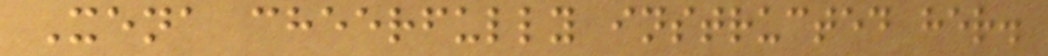Xena cheerfully instructed her.
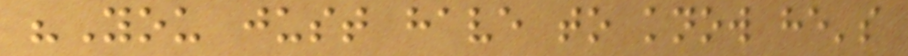"You just have to know he's
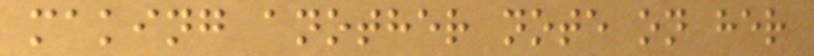making another note on her
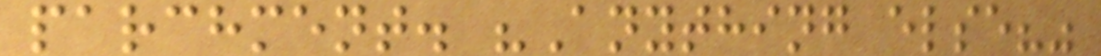parchment. "Anything else?"
